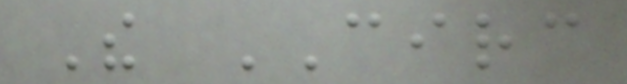The CIRC
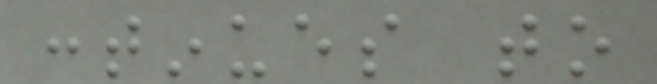continues to
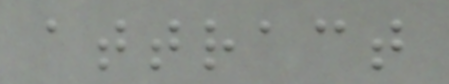attract
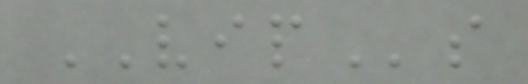VIPs
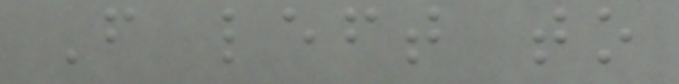From left to
